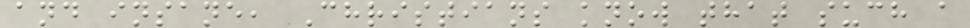and insane, Christians know that such a
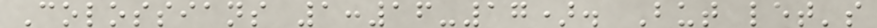Colossians 1:16-17). But let's
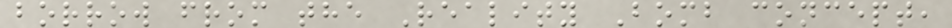borrow from the Reality Bomb concept,
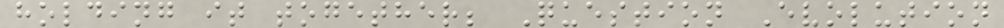holding it together; Question Evolution
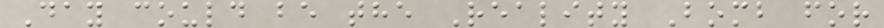Day could be the Reality Bomb for
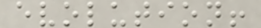evolution!
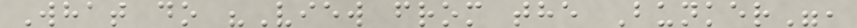What do "View from the Bunker",
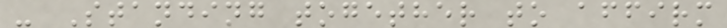- Standing together to affirm
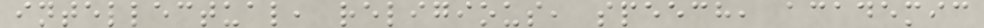intellectual, religious, speech, academic
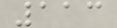113
